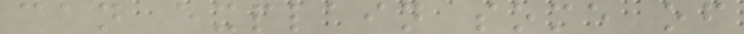can explain some of
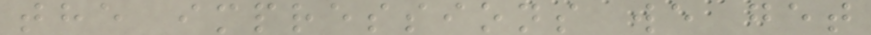the impressions we get
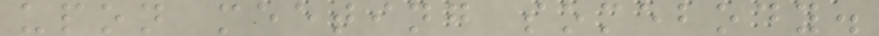upon meeting somebody.
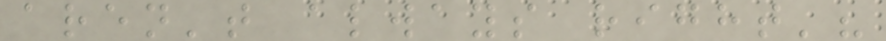aren't always right'?
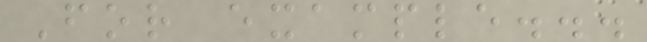For example...
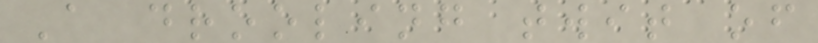A drooling twit of
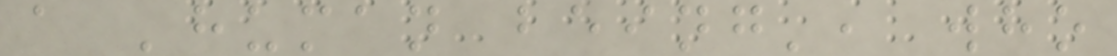a 'human being', who
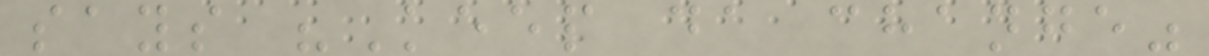says "Keep da change"
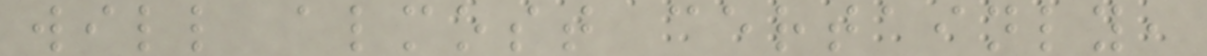will almost certainly,
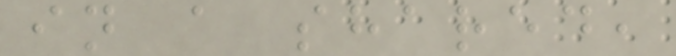in a shared,
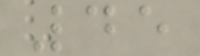45
